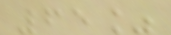65%
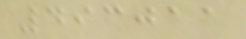493011
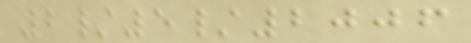2/5/2006
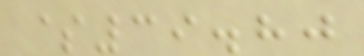$39.80
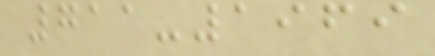711-1969
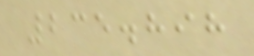235.898
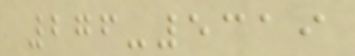276-5319
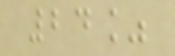24%
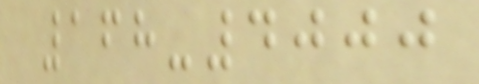168-4000
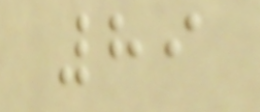89
